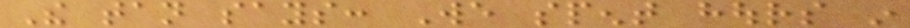The tan says: We spent hours in
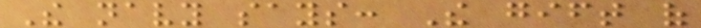The navy says: The gift of
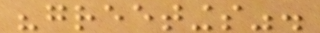"greetings".
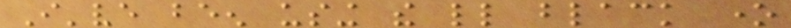I've been using the little black one
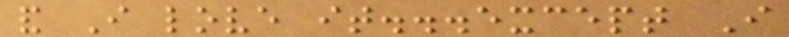and I love it...except I
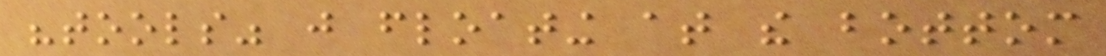"tools" just floating at the bottom
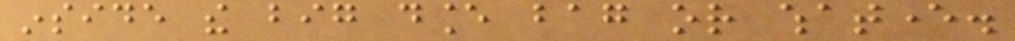inside the big dance bag or whatever.
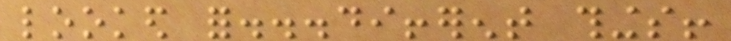looked for...different things!
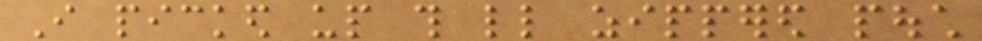I picked up this little zippered pouch
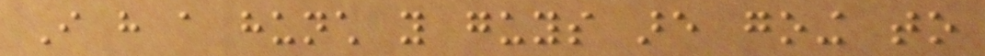I have a hunch you guys are going to
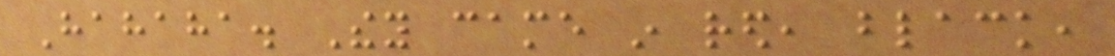Hahaha. They came in red, black,
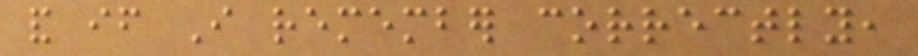and if I remember correctly,
